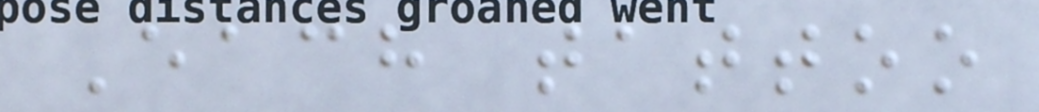Each tattoo
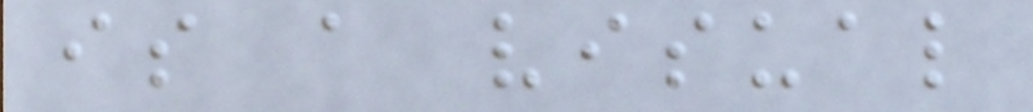is a visual
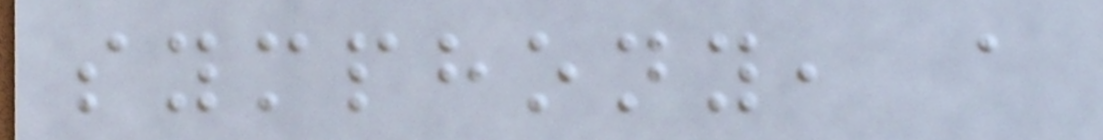symphony, a
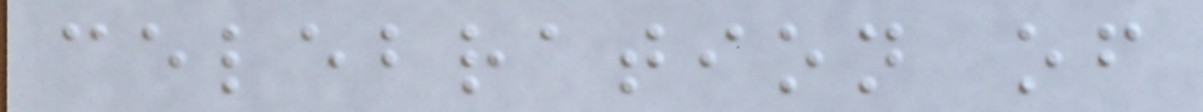celebration of
